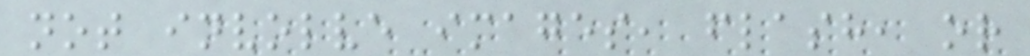not involve images, flash, or
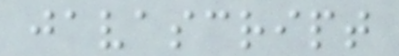javascript
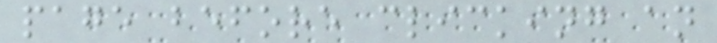page before clicking an
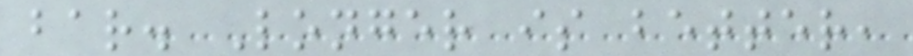bar. Longer is better,
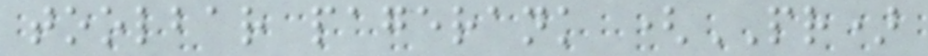toolbar pagerank (PR)
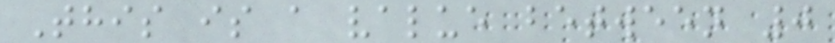This is a value between 0
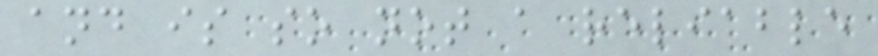and is so not a reliable
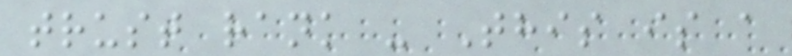trust rank - This is a
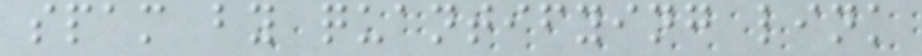spam by quantifying link
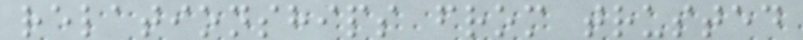relationships from trusted
